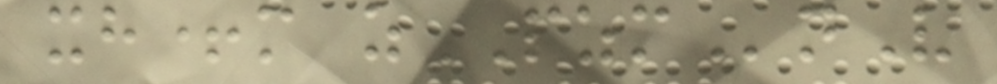xh+m zPZMnV
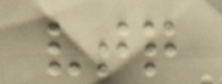vtq
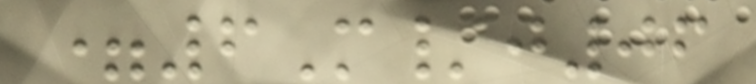=6M/j06
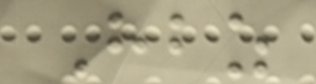Hbz
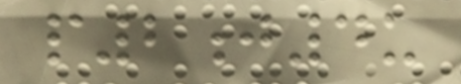p2j4u
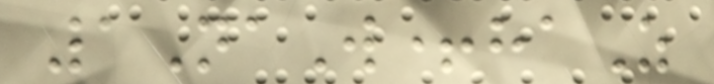1NaW+haZ
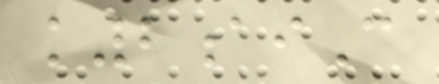k2aiC
